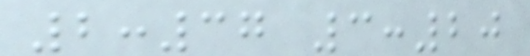2:37 3:20
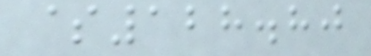$128.80
